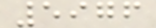5976
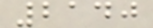2140
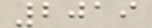2019
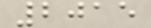2015
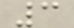3
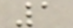1
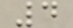4
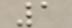1
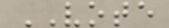VOTE
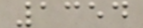1354
